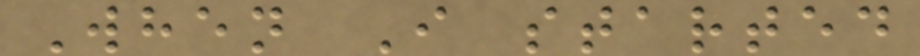When I started
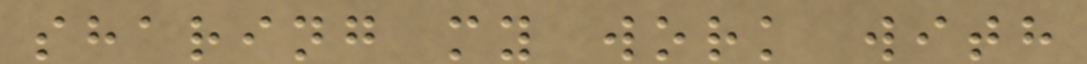sharing my work with
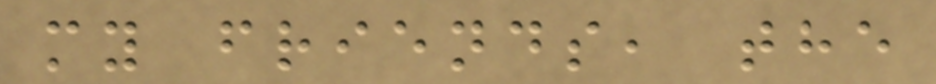my friends, the
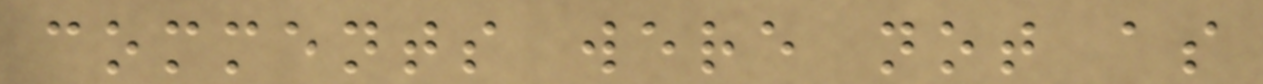comments were not as
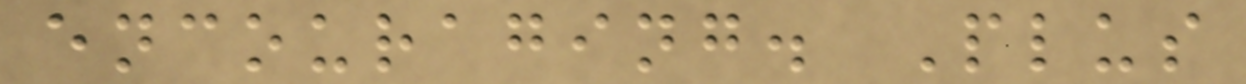encouraging. Plus
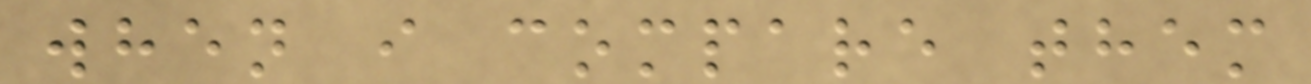when i compare them
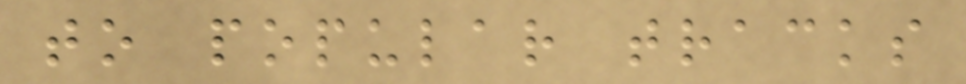to popular tracks
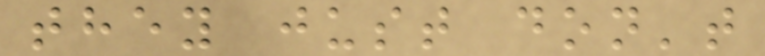they just don't
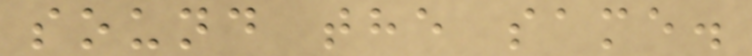sound the same.
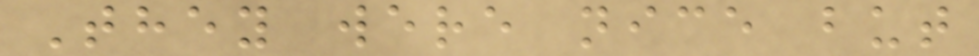They were nice but
